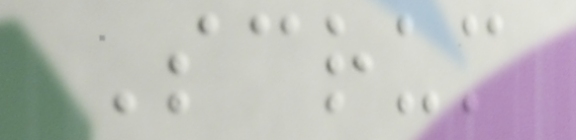Scrum
